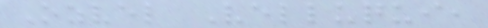Ozvel Velluqui,
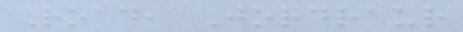Road, Jordraur
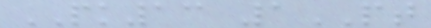PK13 1PT
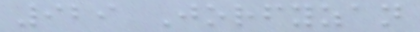929 Jorfyzan
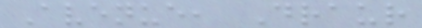Avenue, Draur
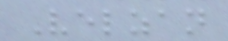Velzan
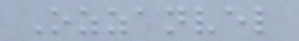Ozzanvel
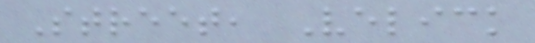Street, Velick
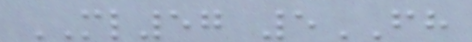ML57 5FH
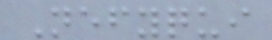Nefyqui
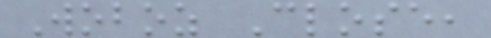Woboz Close,
